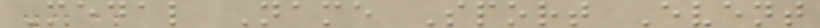Medal Name Sport Event
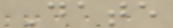Date
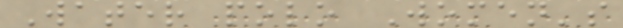Water polo Women's
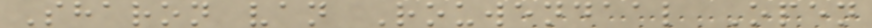Sharon van Rouwendaal Open
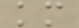km
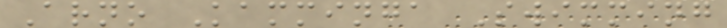Arno Kamminga Swimming
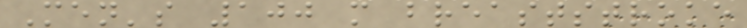Men's 100 m breaststroke
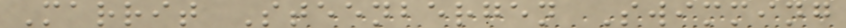Marrit Steenbergen Swimming
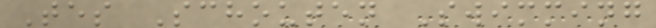Tes Schouten Swimming
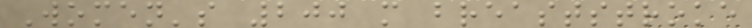Women's 200 m breaststroke
